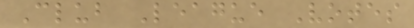Club League Votes
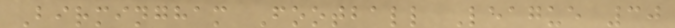Birmingham Football League 30
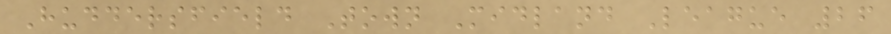Huddersfield Town Midland League 26
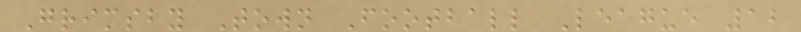Grimsby Town Football League 12
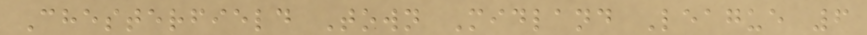Chesterfield Town Midland League 6
